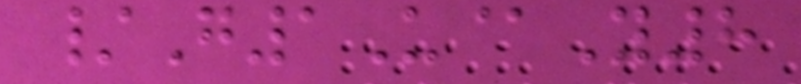/G1U@Y8
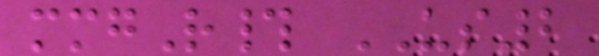mmgR# US2
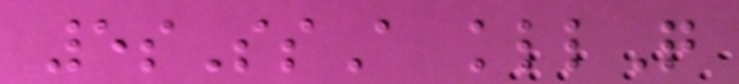5sSsA kllQ
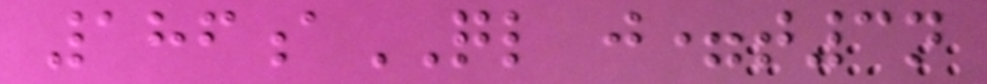186aQL j=t3n
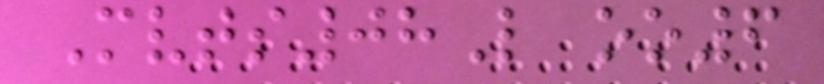Mvts08L oo6
